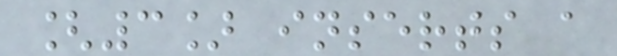[3] inserts a
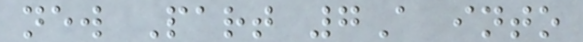new Part 7A into
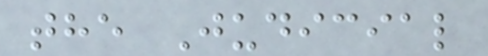the Judicial
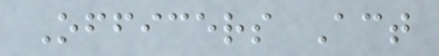Officers Act
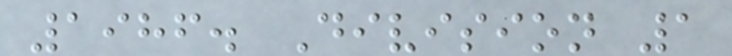1986. Division 1
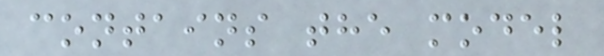contains the model
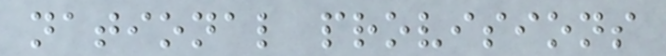national provisions
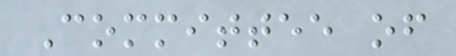Committee of
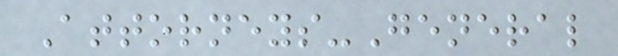Attorneys-General
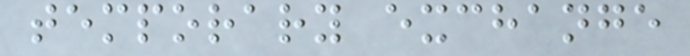temporary exchange
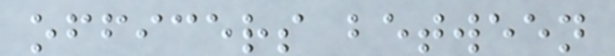officers between
